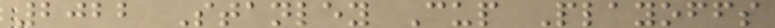2022 Stanley Cup Playoffs
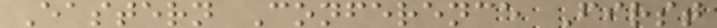Eastern Conference First
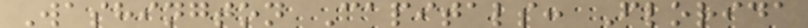Washington Capitals: Florida
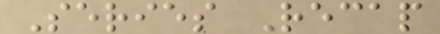Series Recap
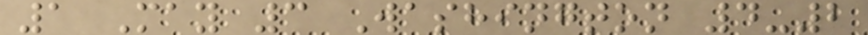1 May 3 Washington 4-2
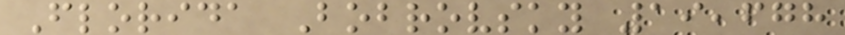Florida Bobrovsky 19,678
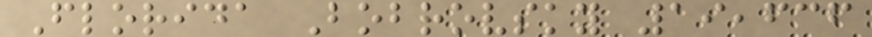Florida Bobrovsky 19,636
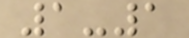1-1
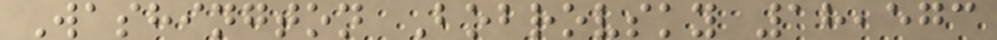Washington Bobrovsky 18,573
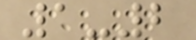1-2
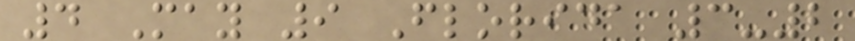4 May 9 Florida 3-2
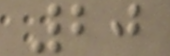20
